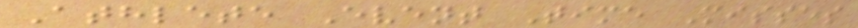Athlete Event Time Misses
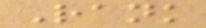Rank
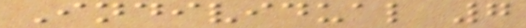Individual 7
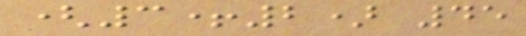(3+2) 45
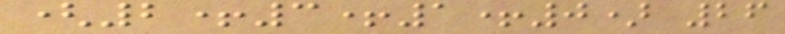(2+3+1+0) 26
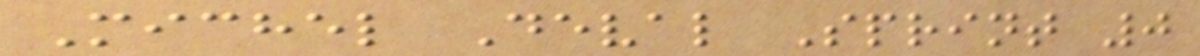Michel Deval Sprint 0
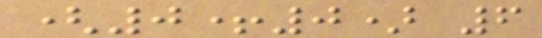(0+0) 6
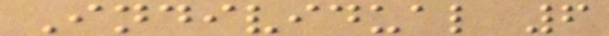Individual 6
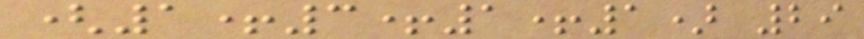(1+3+1+1) 29
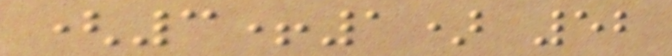(3+1) 52
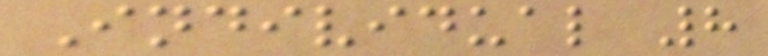Individual 8
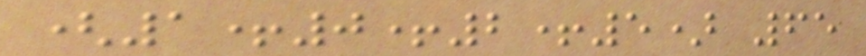(1+0+2+5) 65
